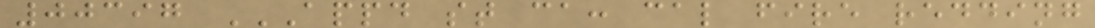00397 APPD ST CA: CAL FIRE REDDING
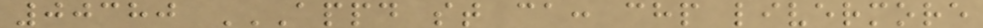00380 APPD ST CA: CHP LIVERMORE
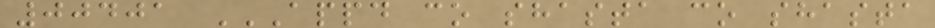00401 APPD CO SHASTA CO SHASTA
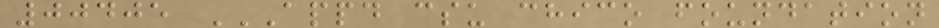00405 APPD CSU CHICO FOUNDATION
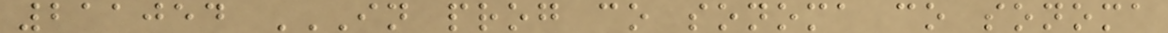211054 IN PROG CO SONOMA CO SONOMA
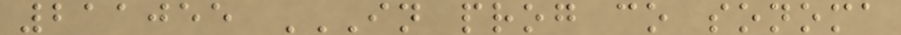211055 IN PROG CO SONOMA
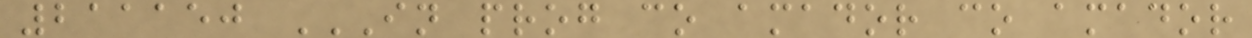211150 IN PROG CO AMADOR CO AMADOR
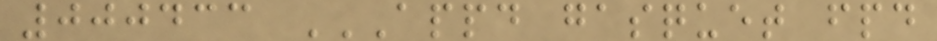000433 APPD GASQUET FPD
